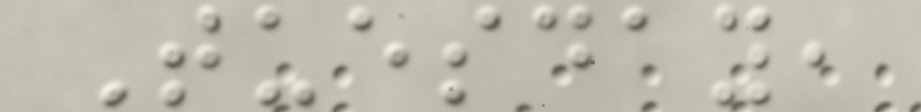Tuesday,
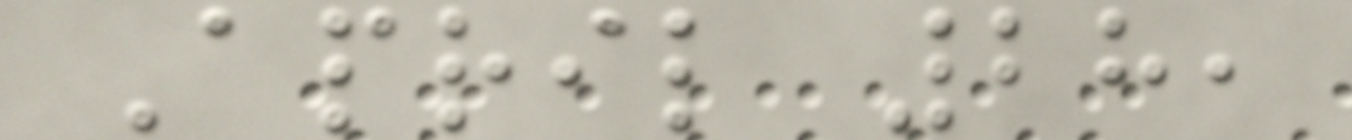April 28,
